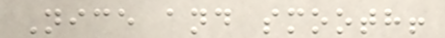Nice and smooth!
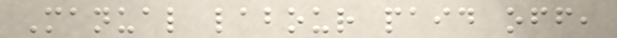Manual labour paid off,
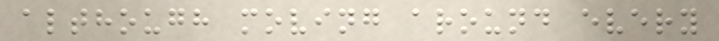although moving around every
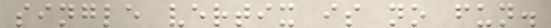single vertix is no fun.
